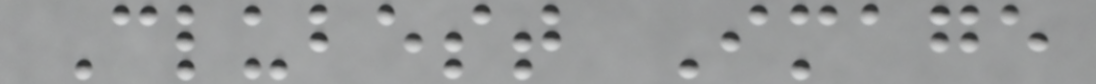Clubest Image
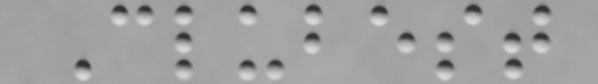Clubest
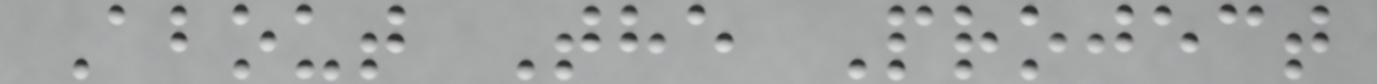About The Project
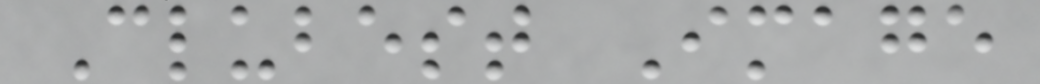Clubest Image
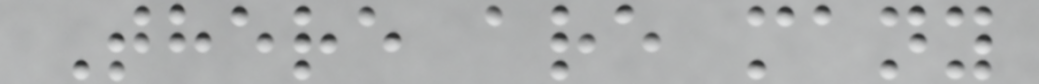There are many
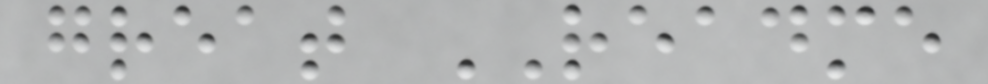great README
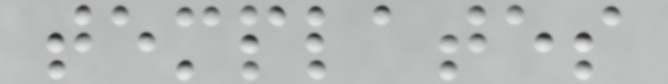templates
